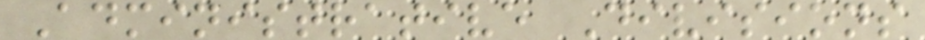Administrative Divisions
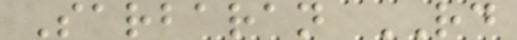Sarbaran RD
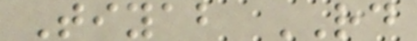Tiyab RD
